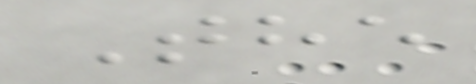The
